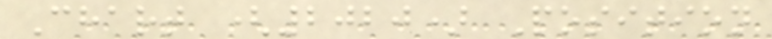Chart (2020) Position
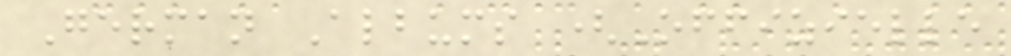German Albums (Offizielle
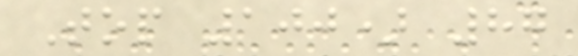Top 100) 87
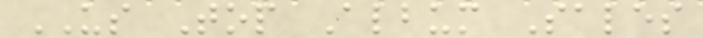US Top Album Sales
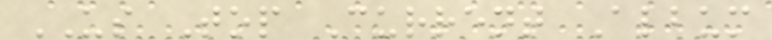US Top Current Album
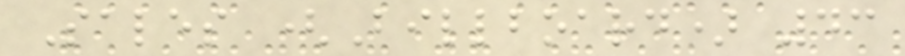Sales (Billboard) 43
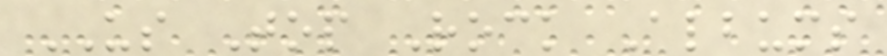US Top Rock Albums
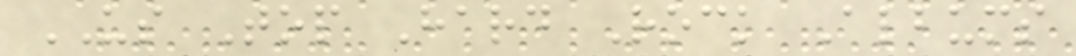US Top Hard Rock Albums
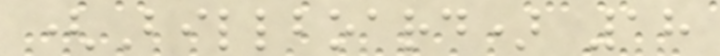(Billboard) 18
